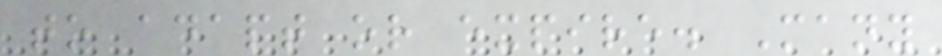to adapt or expire. Many
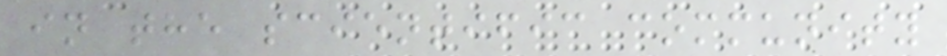in the scientific community
